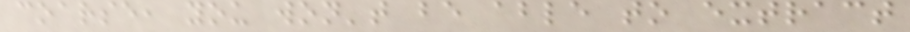coarse, you won't be able to extract
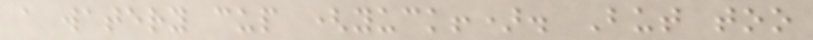a watery cup (yuck!). But too
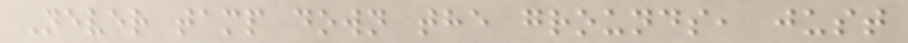Never tamp down the grounds, just
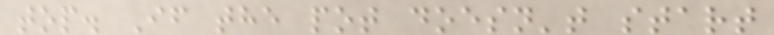top. If the pot doesn't start
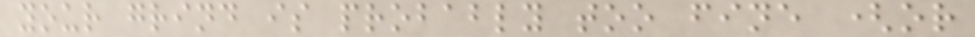your grind is probably too fine (or
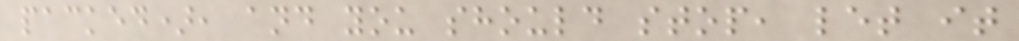packed), and you should stop, let it
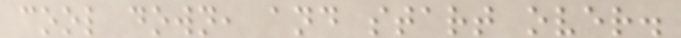cool down, and start over.
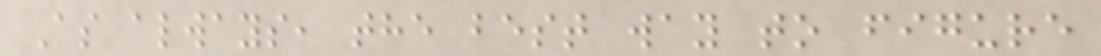As always, the best way to figure
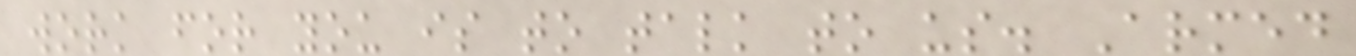work for you is to talk to us. Armed
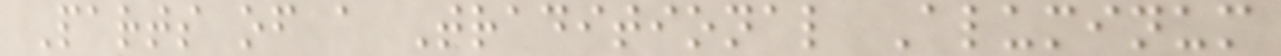Parts of a Traditional Aluminum
